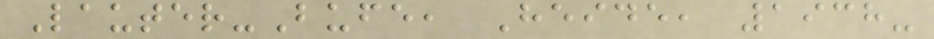Lauter-Bufe, Heide, 1938-
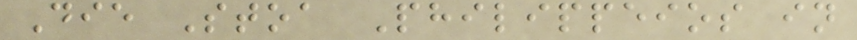Die Stoa Philippeios in
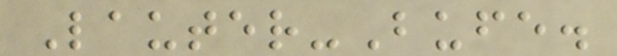Lauter-Bufe.
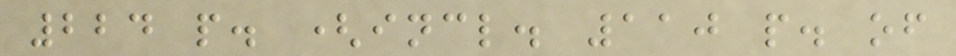224 p. (incl. 110 p. of
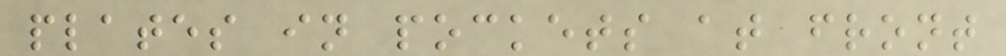plates in pockets at front
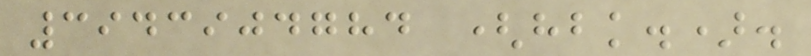3943904784 (hbk.).
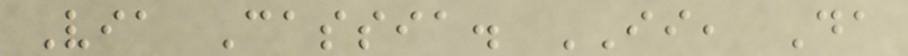Via Cassia. II, Da
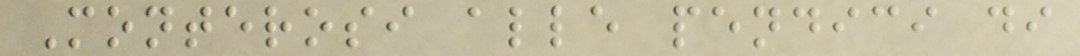Monterosi alle pendici di
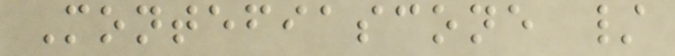Montefiascone /
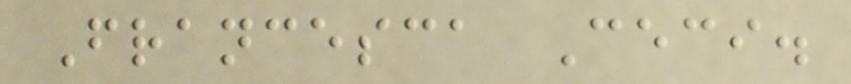Francesca Ceci.
